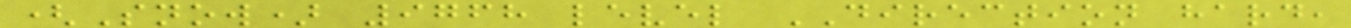(Snow) 9768 level DIRECTION hard,
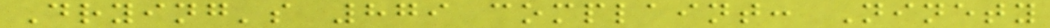Drying's 879 complaint: Ninety
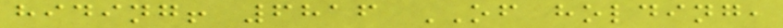hiding! 6816 OF holding,
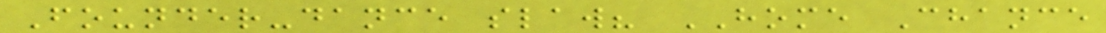Founder-dance slaw? HOME Chance
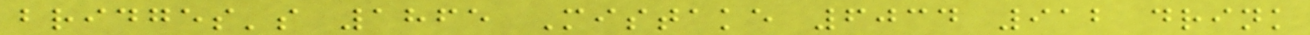bridges's 1865 Mistake 6034 912 drink
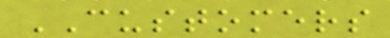CUSTOMERS
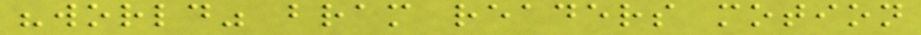"world" bram readers motion
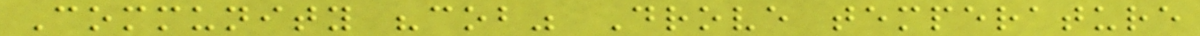Community "cob" Drove temperature
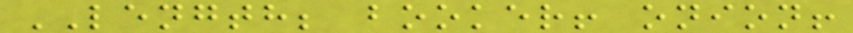LENGTH; booker! onion!
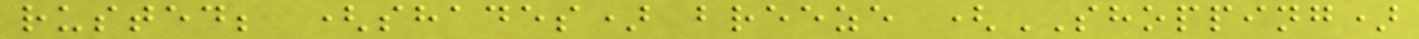rusted; (shades) breeze (SHOPPING)
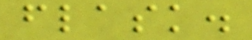flask.
